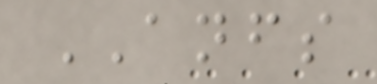ANFS
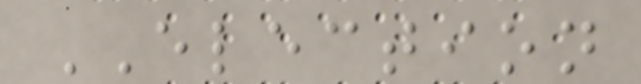ELECTION
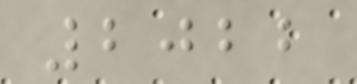2022
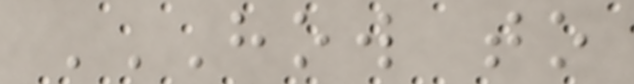HOW TO
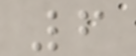6
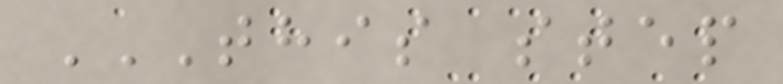THIS STEP
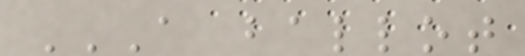A BALLOT
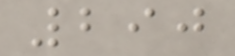290
